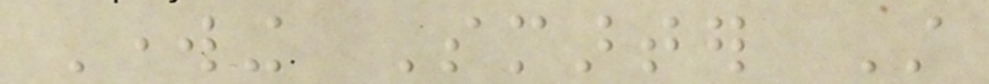Working Smarter Still
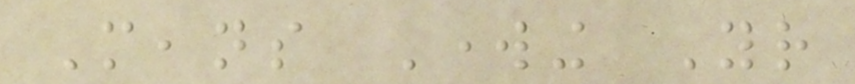Means Working Your
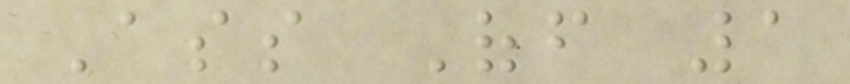Ass Off 1
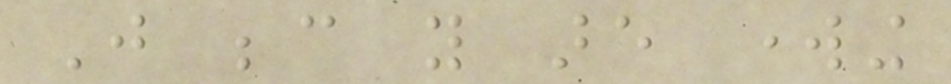Just because you are working
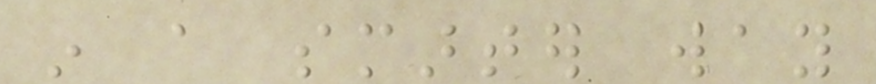in a smarter way
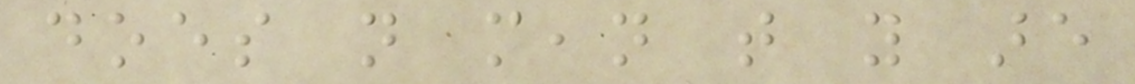does not mean that you are
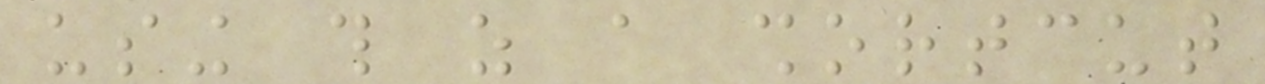using this as a shortcut
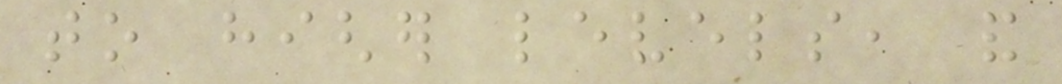to higher levels, and
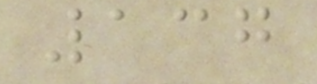137
